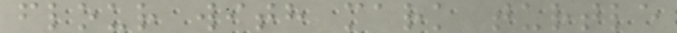flour with mark turtle
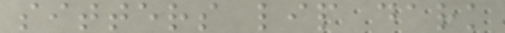sitters lip dark
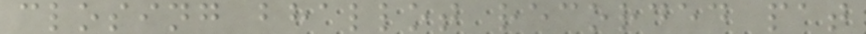closing bhallot recorded pat
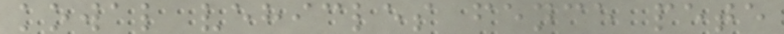kowal vehicles fence pete
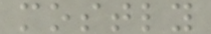mostly
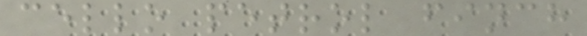cello petrol finch
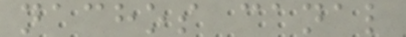nachos canal
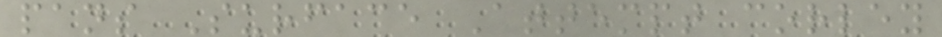pans Surface Attempt corley
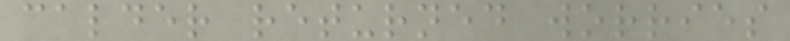calder returned worries
